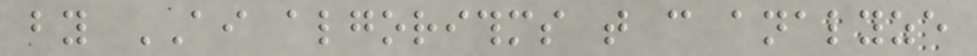by AI algorithms that can analyze
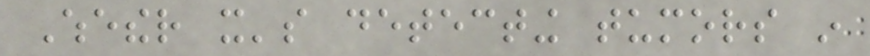Whether it's detecting tumors in
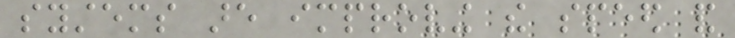systems are improving the speed and
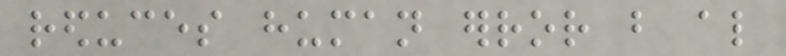reduces human error but also
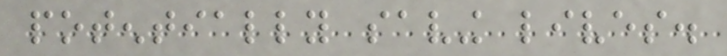potentially saving lives.
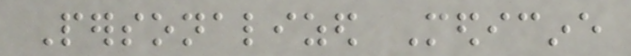Personalized Medicine
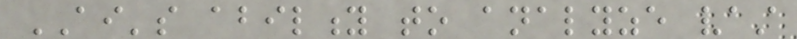AI's ability to analyze vast
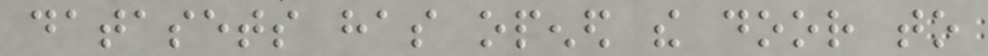datasets has opened the door to
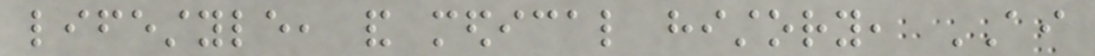lifestyle, and medical history, AI
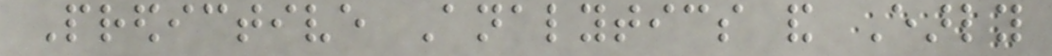Predictive Analytics and Early
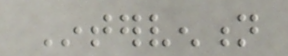Intervention
